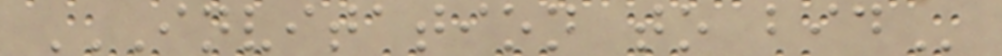INVITATION TO BID
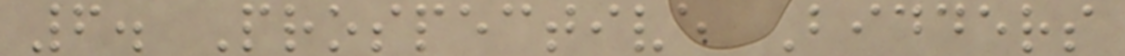6. Prospective Bidders
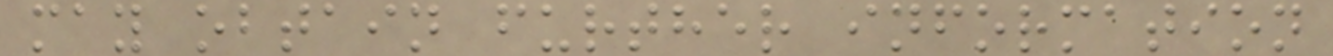may obtain further information
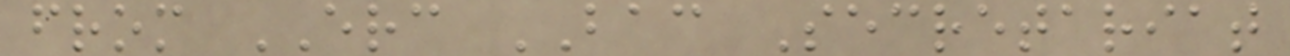from ERC BAC Secretariat
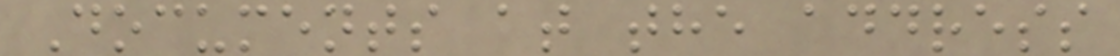Documents at the address
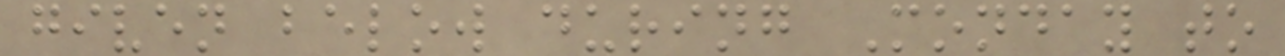given below during Monday to
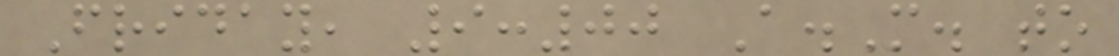Friday, 9:00 A.M. to
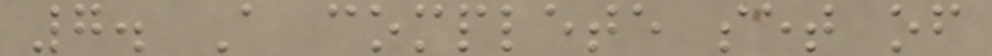7. A complete set of
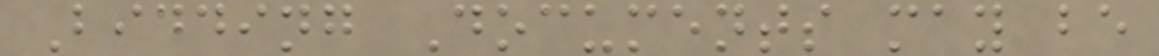Bidding Documents may be
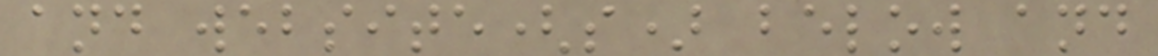and website(s) below and
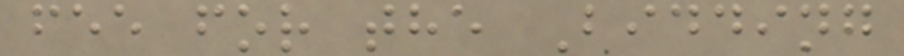fee for the Bidding
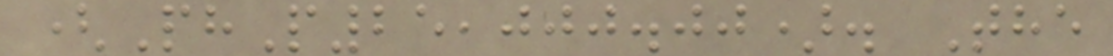(PhP25,000.00). The
